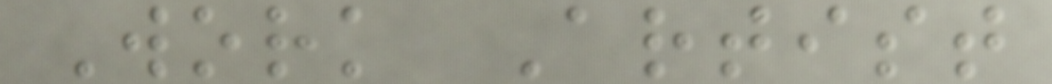Work Artist
